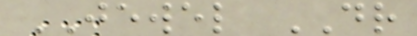JEWEL DR
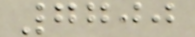7700
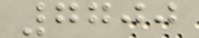7700
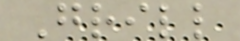Grill
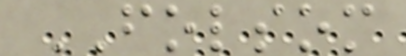FOLSOM
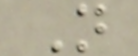N
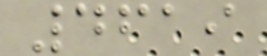4619
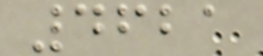4621
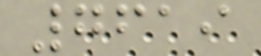7619
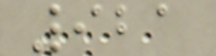921
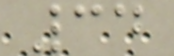34
